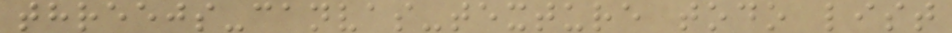threejs-canvas-texture todo list
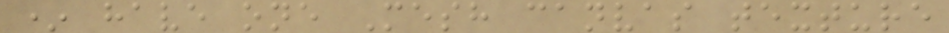* have one Mesh canvas texture
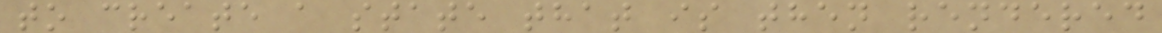to create a state that is then rendered
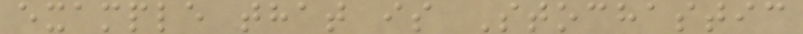example that is Stochastic
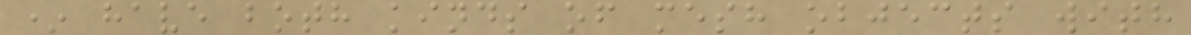* have both kinds of mesh objects with
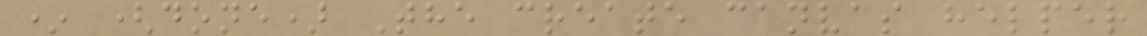* (done) The create canvas helper
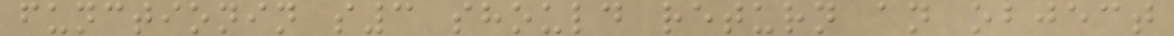functionin s3 should return an object
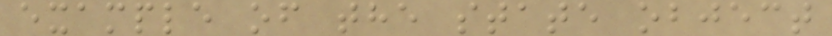example of the state object
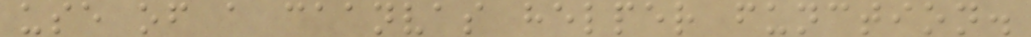use of a caanvas helper function.
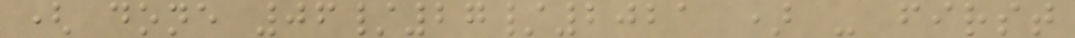( done 06/27/2021 ) - first
